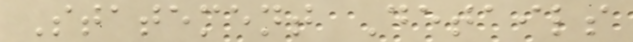Statement Details
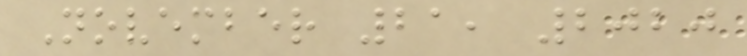November 21, 2020
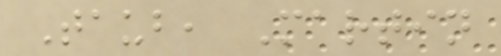Taub, Martin
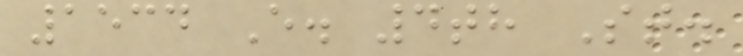1534 E. 4th St.
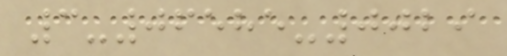3-06585-0029
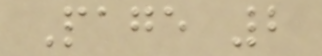Page 2
